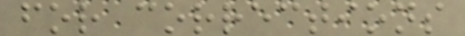for corrections
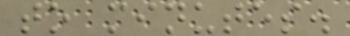to minutes.
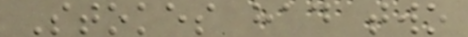Stokes had two
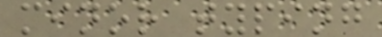minor typing
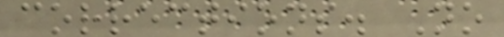corrections. No
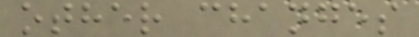other changes
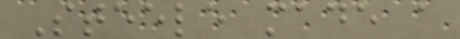Steele made a
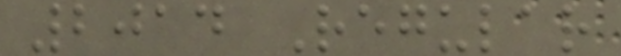2014 Regular
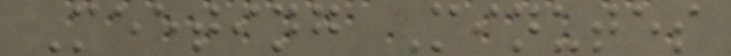Meeting Minutes
